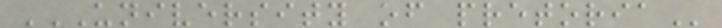UNIVERSITY OF PRETORIA
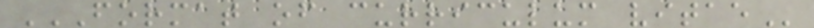FORMAT OF CURRICULUM VITAE
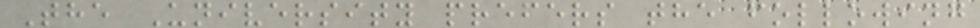The University prefers the following
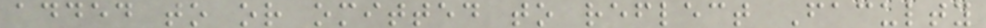added to or omitted to reflect Faculty
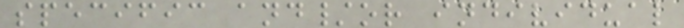specific and/or individual
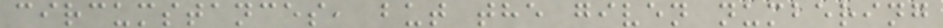circumstances, but the given numbering
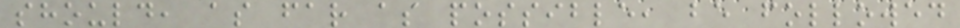should, as far as possible, be followed
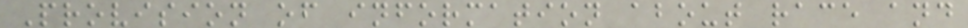Provision of information about race and
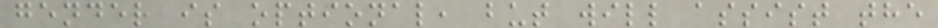gender is optional, but will assist the
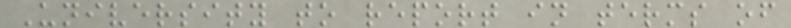University to report in terms of
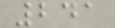241
